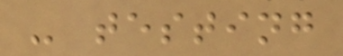- testing
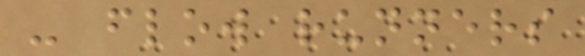- flow runners
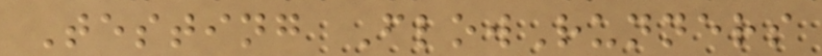Testing FlowRunners
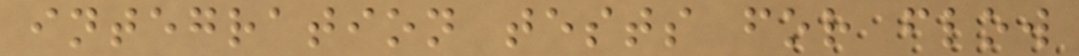integration tests for flow
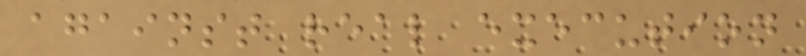against real execution
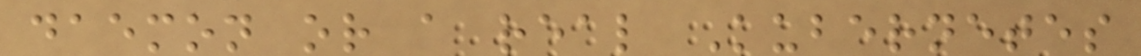daemon or a real Kubernetes
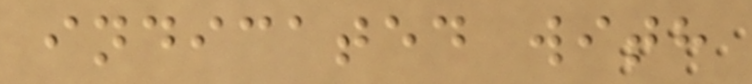indicated with
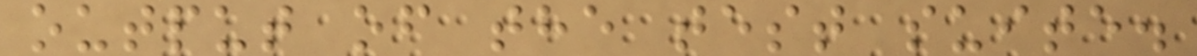output of the test suite.
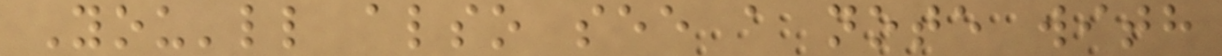You'll also see a note with
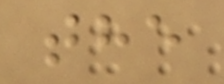the
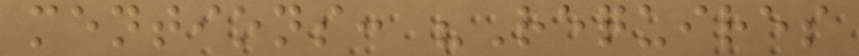mentions: "Requires
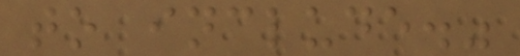to include."
